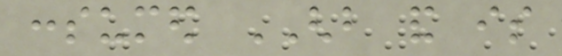consumed GHB and is
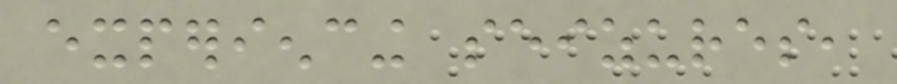experiencing seizures,
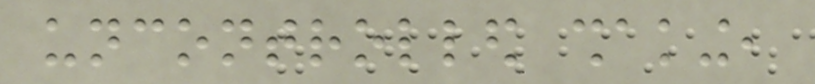uncontrolled shaking,
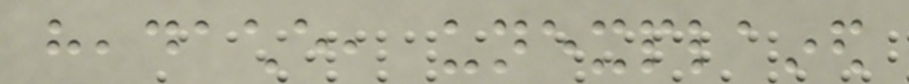headache, unexplained
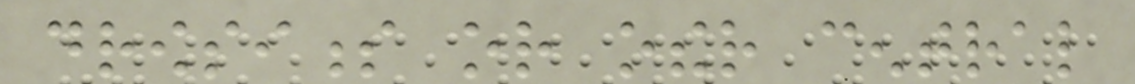drowsiness or other central
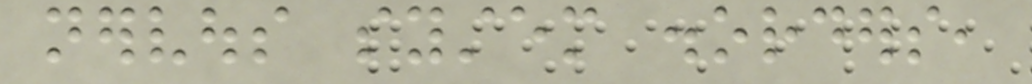nervous system disorders,
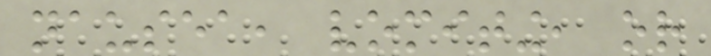nausea, vomiting, or
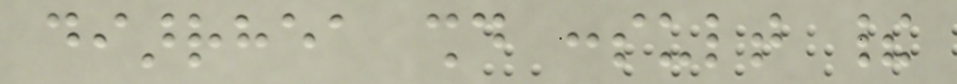diarrhea should consult their
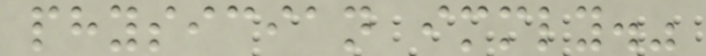physician immediately."
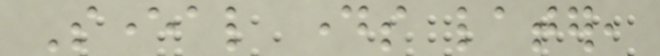Several days later,
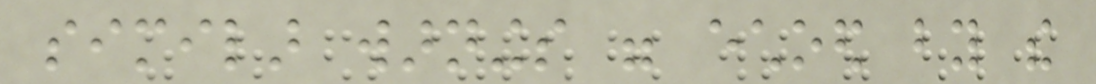similar warnings were echoed by the
